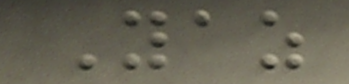Yaz
